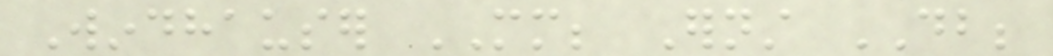Windhauser MM; Ernst DB;
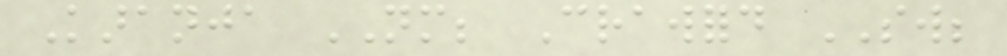Karanja NM; Crawford SW;
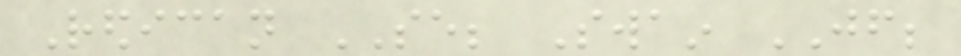Redican SE; Swain JF;
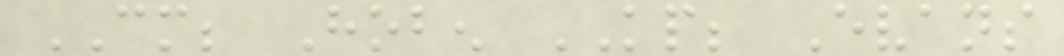CM; Hoben KP; Evans
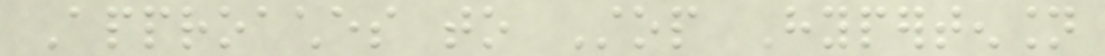Approaches to Stop Hypertension
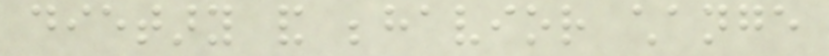dietary and behavior change
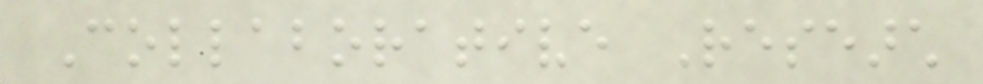Collaborative Research
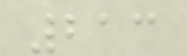213
